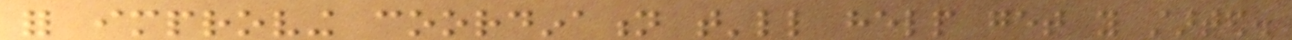for improving coordination that'll help get you started.
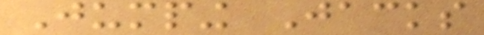Jumping Jacks
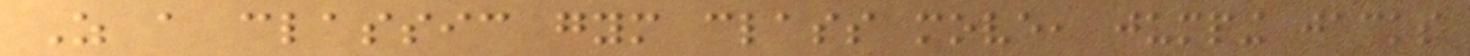As a classic gym class move, jumping jacks
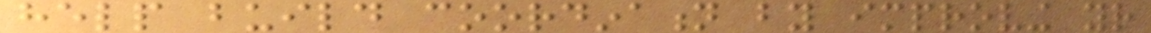help build coordination by improving your
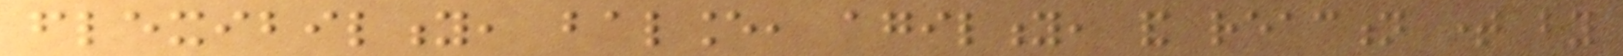flexibility, balance, agility, and reaction time by
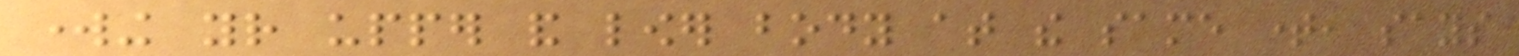working your upper and lower body at the same time, says
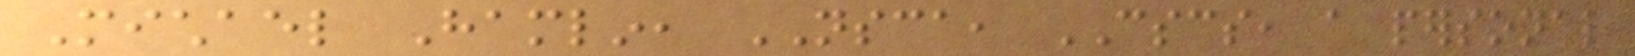Michael Hamlin, NSCA, CSCS, a personal
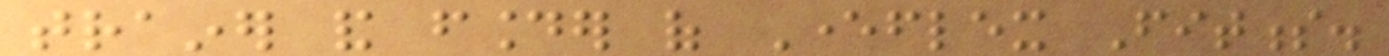trainer and founder of Everflex Fitness.
